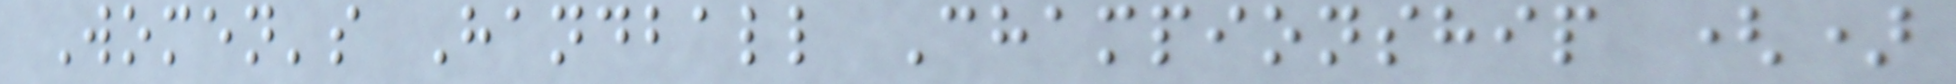Women's Handball Championship ()
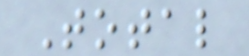Total
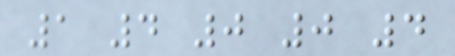1 4 0 0 4
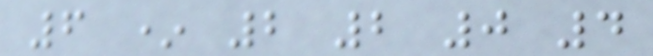6 * 2 2 0 4
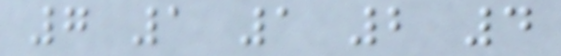7 1 1 2 4
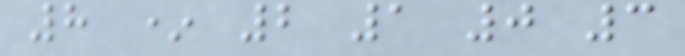8 * 2 1 0 3
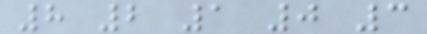8 2 1 0 3
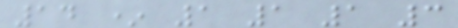14 * 1 1 1 3
